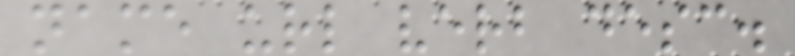name url verb desc.
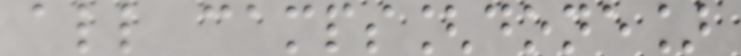all camps[done]
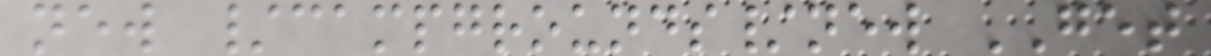new /campgrounds/new GET
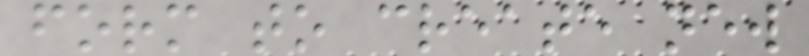form to create new
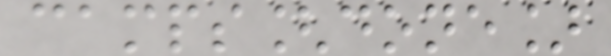camps[done]
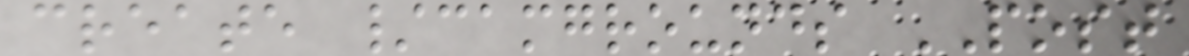create /camgrounds POST
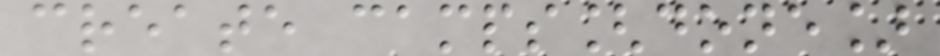create camps[done]
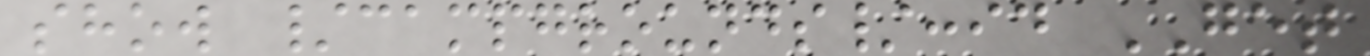show /campgrounds/:id GET
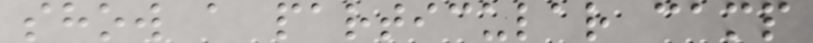show a particular camp
